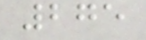275
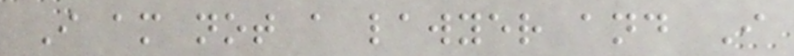I am not a lawyer and I
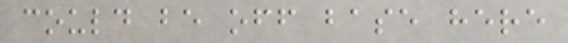could be off base here
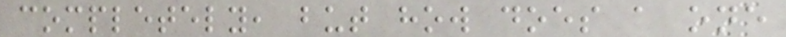completely, but how does a one
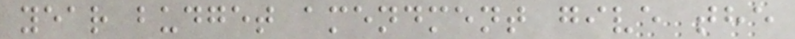year budget amendment give the
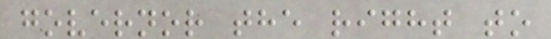governor the right to
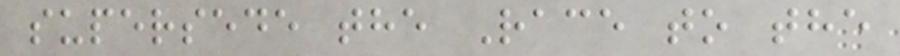supersede the Race to the
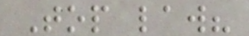Top law?
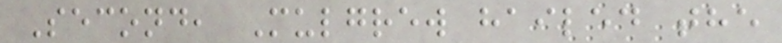Second, Mulgrew hailed the
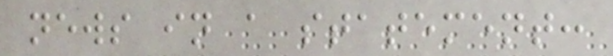news in a statement:
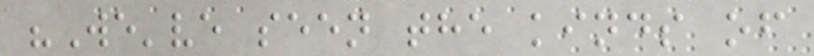"We've seen the kinds of
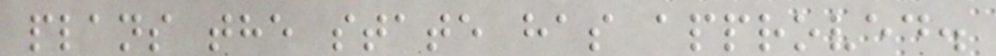plans the state has approved.
